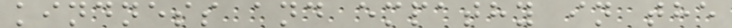kindness and empathy in the
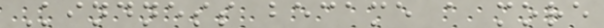Kindness became a more
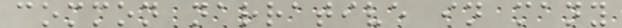common narrative in many
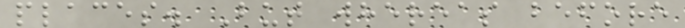places. But whereas before
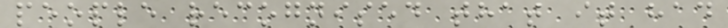people recognised that it had
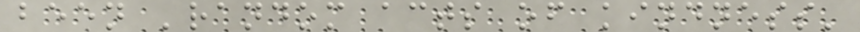been 'random acts of kindness'
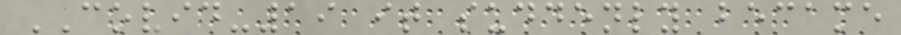COVID-19 it suddenly became
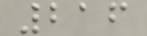216
